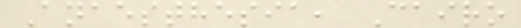Anaesthesia, Cairo
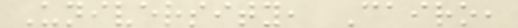University, Cairo,
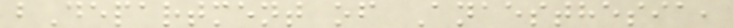bDepartment of Anaesthesia,
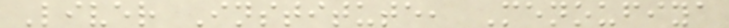Liver Institute, Menoufiya
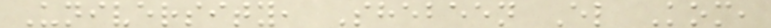University, Shebeen El Kom,
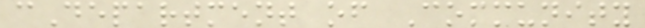cDepartment of Community
